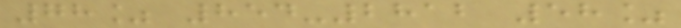78% 854-2812 58%
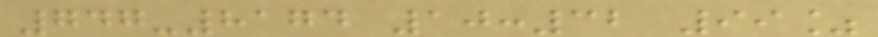747-8174 10:32 99%
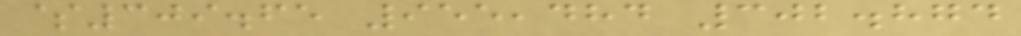$309.65 955,484 302.874
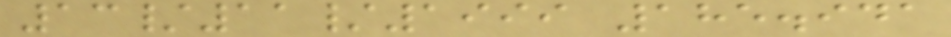13/11/1999 185.941
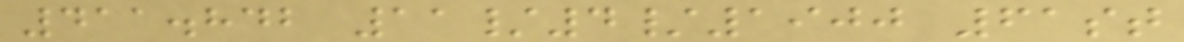411.842 11/4/1900 61st
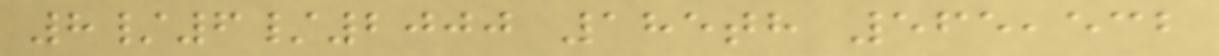8/6/2000 185th 565,532
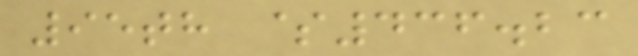95th $436.23
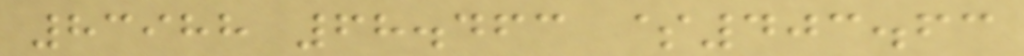83988 68.463 $403.63
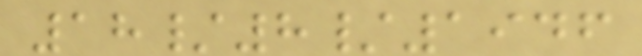18/8/1946
